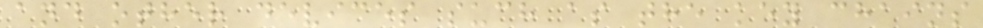and other devices such as the key chains
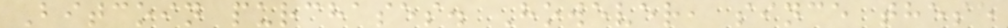Bitcoin purchases. However, since these
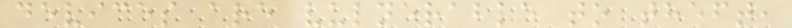devices are vulnerable to theft,
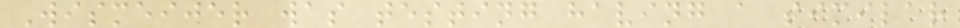Wismeijer was testing having a similar
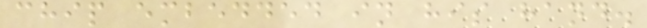chip embedded in his hand.
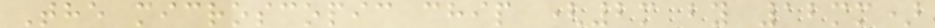The microscopic chip (2m by 12mm)
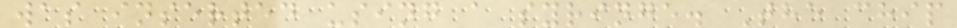was inserted using a syringe. The chip
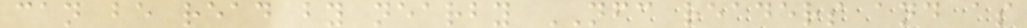can be read by nearby NFC readers and as
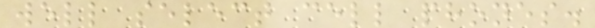well select cell phones.
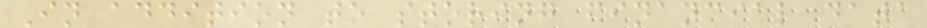In addition to storing financial data
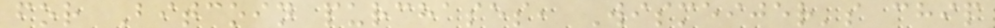for Bitcoin purchases, Wismeijer's chip
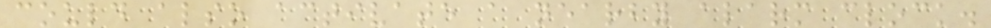could also activate a nearby alarm clock.
